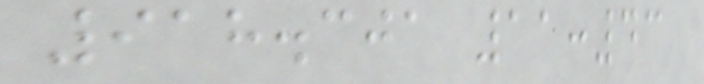918.301 11:43
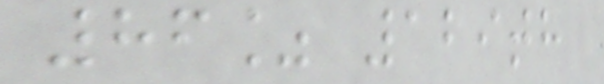86% 129th
